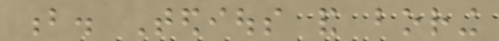b. Tedious and boring
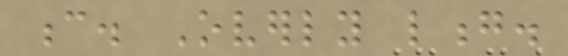c. Overly long.
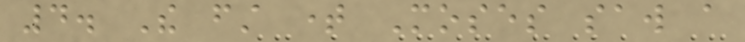4. The first time Moses saw a
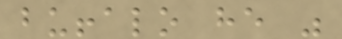buffalo he was
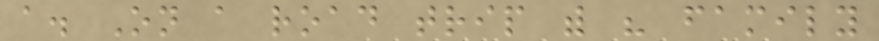a. On a road trip with his family
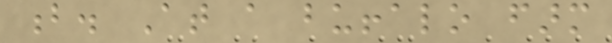b. At a buffalo farm
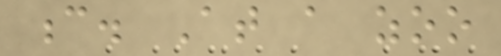c. At a zoo
